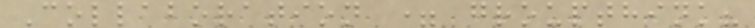Collaboration = groupthink?
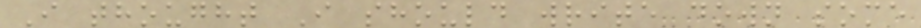I thought I should write down some
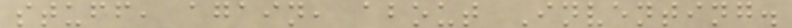stuff, again, about Inventing.
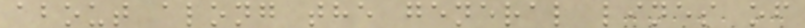about along the general lines of
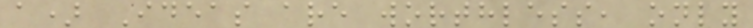a) Ideas are worthless, only
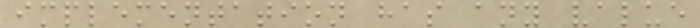implementation has any value
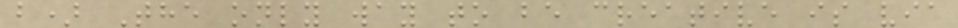b) The only way to be creative is via
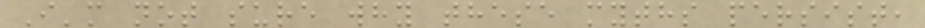I'm not sure why these myths persist,
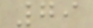79
